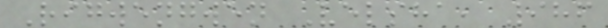Rigwengwen Velsha, 986
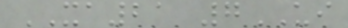XA21 7UI
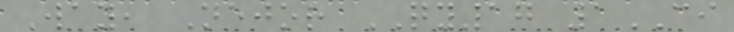Way, Nejor QY17 1CI
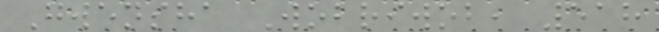Gwensha Wobriwob, 518
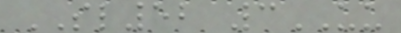SL52 3UU
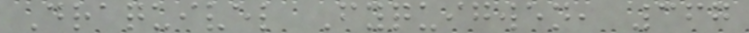Draquivel Fyquigwen, 367
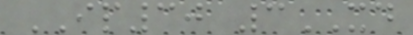IP30 3XD
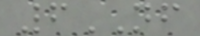6NF
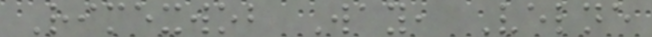Rimexwob Way, Velne
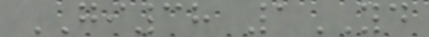GI38 1YD
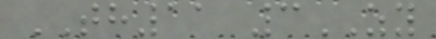TH11 3ZY
